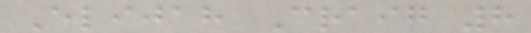Elijah Craig 8
